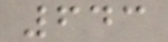643
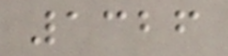1326
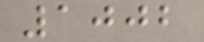1002
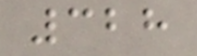328
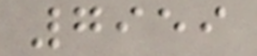7959
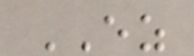EZ
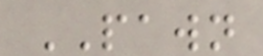PAWN
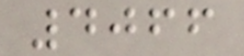4066
